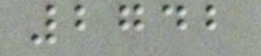2742
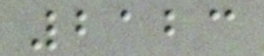2123
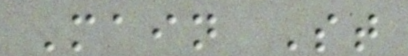Main St
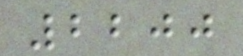2200
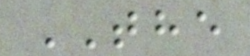THE
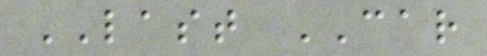LAST CAR
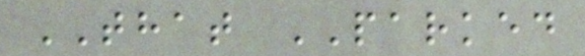THAT PARKED
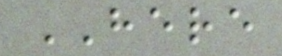HERE
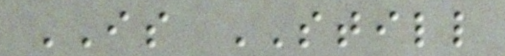IS STILL
